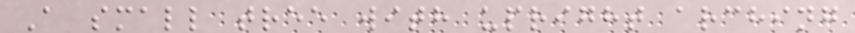A small tree with upright arching
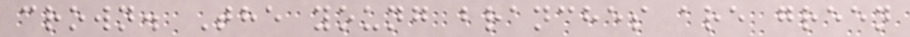crown. The young branches are green
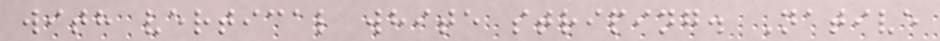with vertical white striping. Native
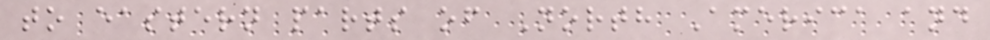to eastern parts of North America and
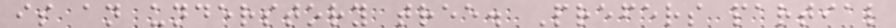is an understory tree. Prefers partial
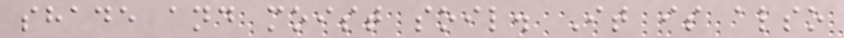shade and moist soil. It is also
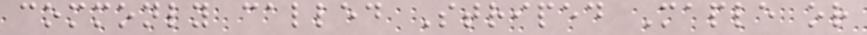commonly called Striped Maple or
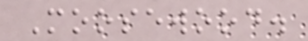Moosewood.
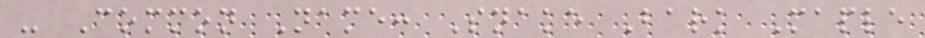- Common Name: Snake Bark Maple
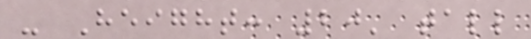- Height: 20' tall
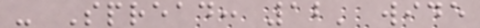- Spread: 12' wide
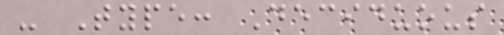- Type: Deciduous
